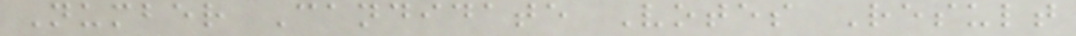Number Candidate Votes Result
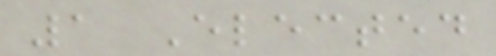1 Elected
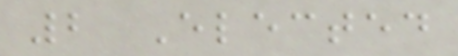2 Elected
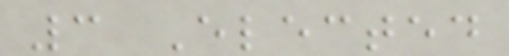3 Elected
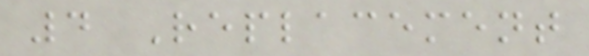4 Replacement
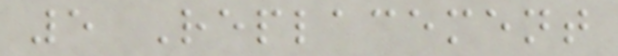5 Replacement
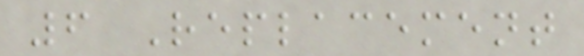6 Replacement
